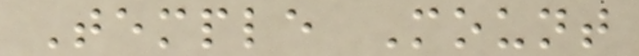Temple Mount
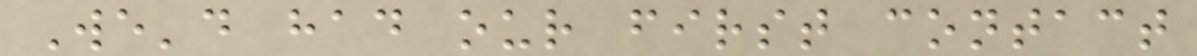We'd had our first contact
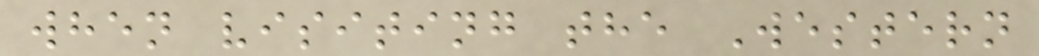when visiting the Western
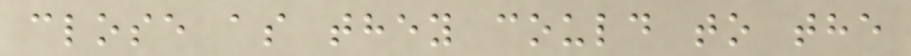close as they could to the
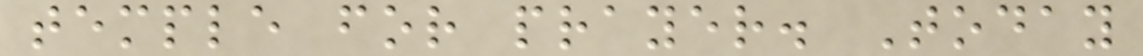temple for prayer. Today
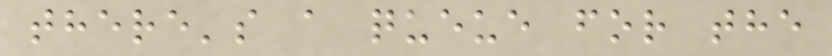there's a queue for the
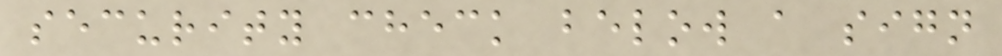security check below a sign
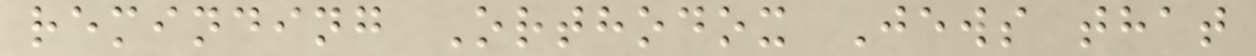reminding Orthodox Jews that
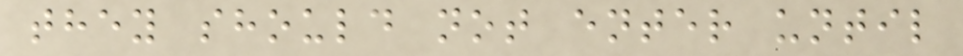they should not enter until
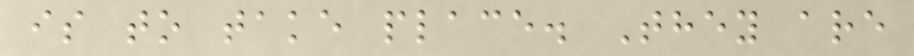is to take place. They are
